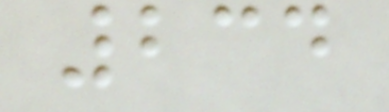234
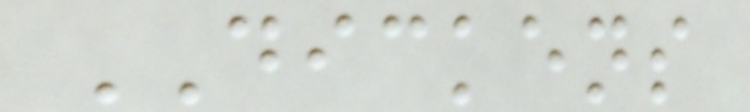DICKENS
